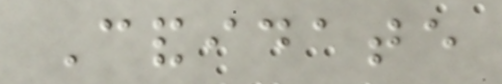Candidate
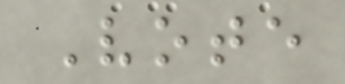Vote
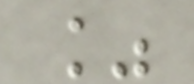%
